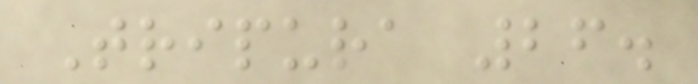Tripura 26.
